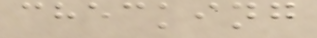checking
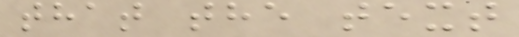that the text
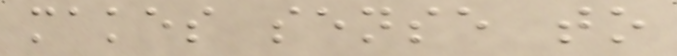makes sense to
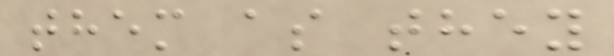them as they
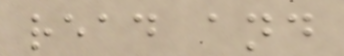read and
